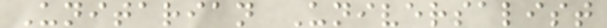Unitarian Universalist
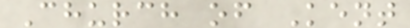Church of Kent
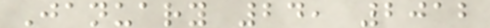January 24, 2012
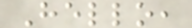Hello,
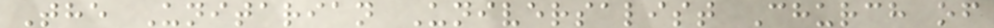The Unitarian Universalist Church of
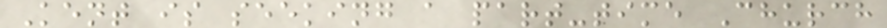Kent is seeking a part-time Church
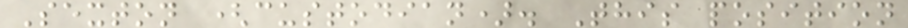Sexton (custodian). This position
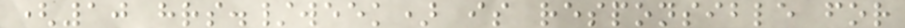(10 hrs./week) is responsible for
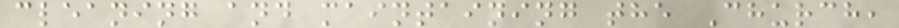cleaning and maintaining the Church,
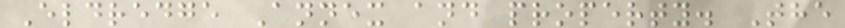Eldredge Annex and property. The
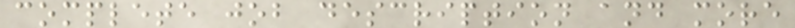complete job description and more
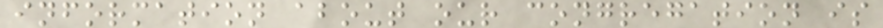information about our congregation is
